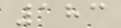183
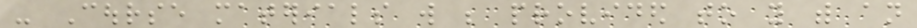- Course materials will be provided to you with an
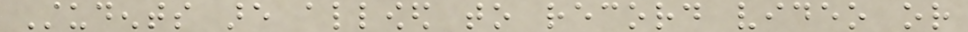Students are allowed to record video or
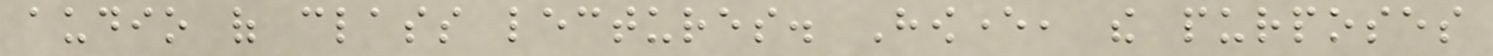audio of class lectures. However, the purposes
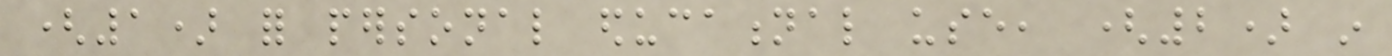(1) for personal educational use, (2) in
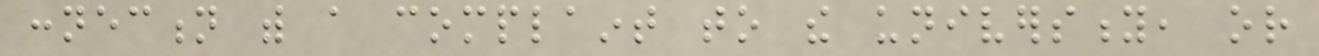connection with a complaint to the university, or
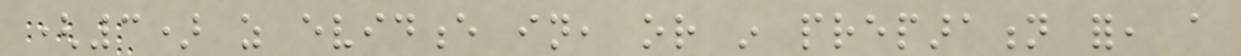(3) as evidence in, or in preparation for, a
